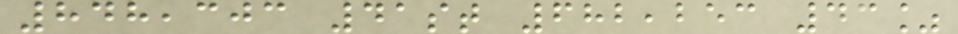848,303 41st 682,253 43%
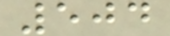504
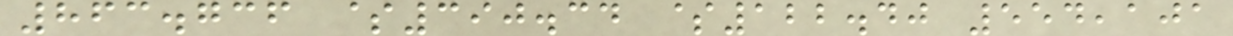863.736 $390.34 $122.40 554,101
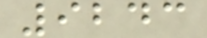9243
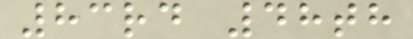83rd 48th
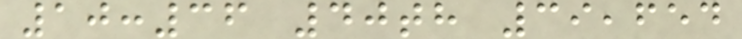10:36 40th 39,654
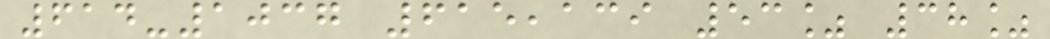614-1037 615,139 53% 38%
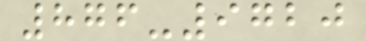876-9720
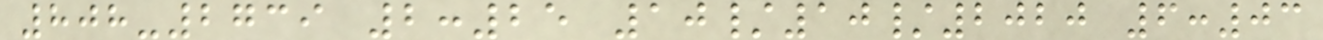808-2739 2:25 10/10/2020 6:03
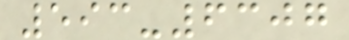593-6307
